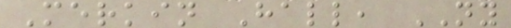Merkin Hall, NY
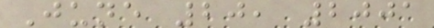June 20, 2001
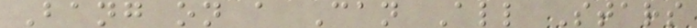Bang on a Can All Stars
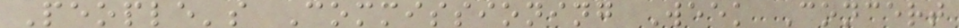People's Commissioning Week Concert
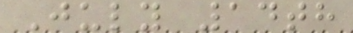July 14th
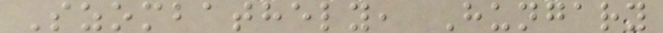Szombathely, Hungary
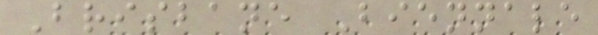Brisbane Biennale
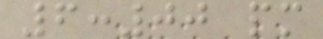6:00 pm
